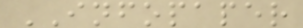INFOPAPER
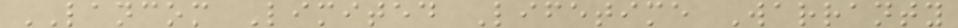LANCOM Limited Lifetime Warranty
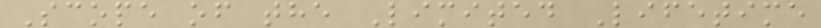Scope of the Limited Lifetime
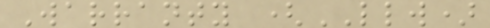Warranty (LLW)
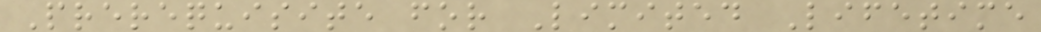Prerequisite for Limited Lifetime
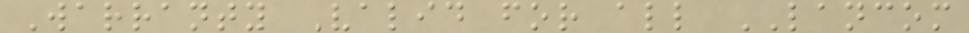Warranty Valid for all LANCOM
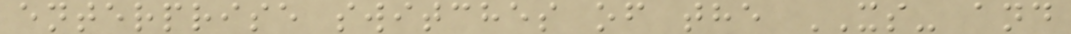enterprise switches of the XS- and
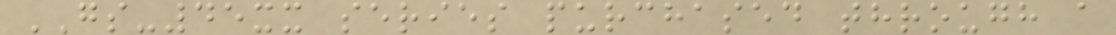GS-45xx series purchased through a
